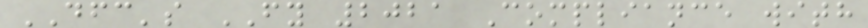DFC's FY 2021 Compliance with
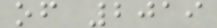of 2019
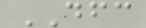DFC
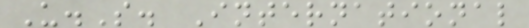U.S. International
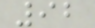92
